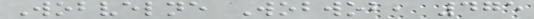Wobvelne Wobwob, 475
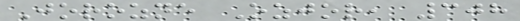Jorozne Ozjor, 308
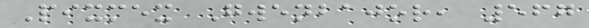Pixmex Gwenbajor, 567
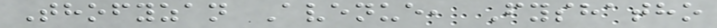Thofyzan Avenue, Fyshatho
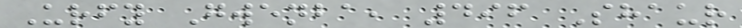Urfy Gwenba, 496 Shaur
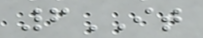6IT
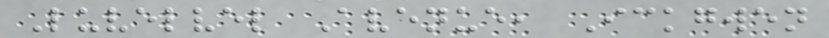Luvelvel Avenue, Ickgwen
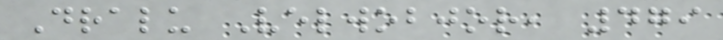Dralu Velwobjor, 479
